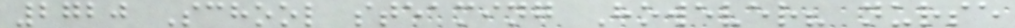2720 School steaming However? nurse
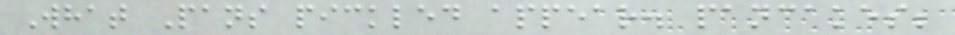What Pans pickled appear. pancakes;
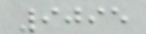9095
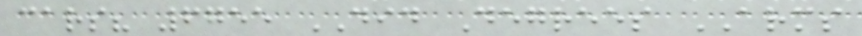cars? 6755 DID Degrees ARMS
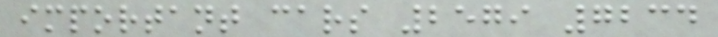important cars 2579 7234
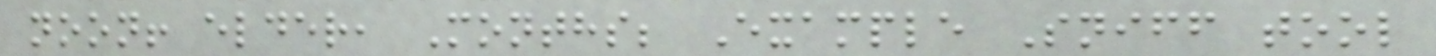noon! elder, Months; Example Sniff tool
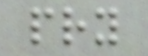pry
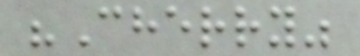"Cherry"
